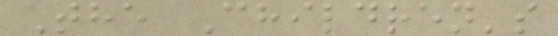The Children's
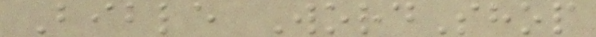Bible WordShop
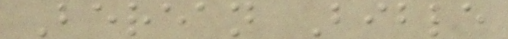Berean Bible
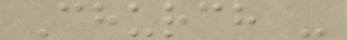Church -
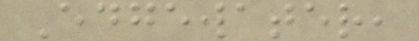Edgewater,
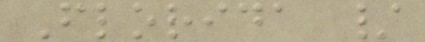Florida /
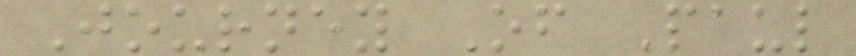Journey Of Paul
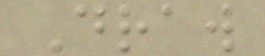Draw
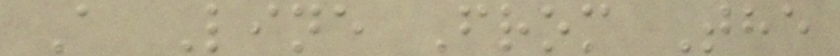A Line From The
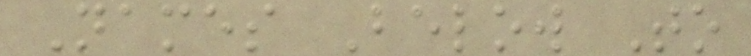Names Below To
